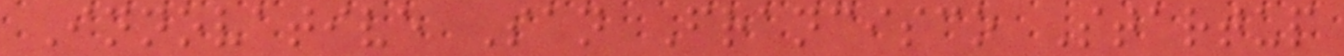Innovative San Francisco Startup
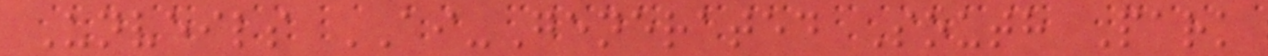Unveils AI-Generated South Park
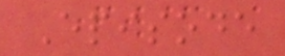Episode
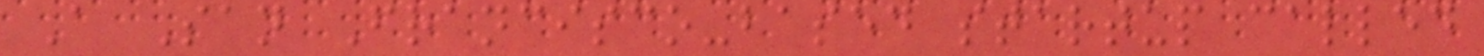A San Francisco-based startup called
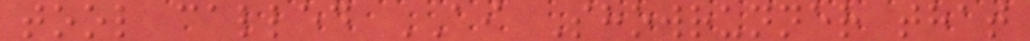tool called AI Showrunner that
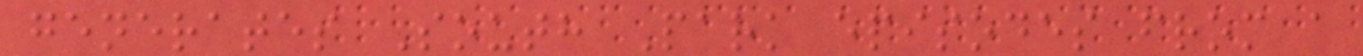generates South Park episodes from a
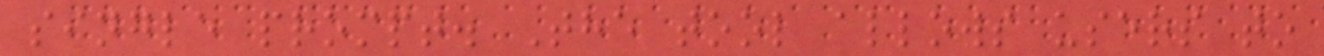single prompt. The tool allows users to
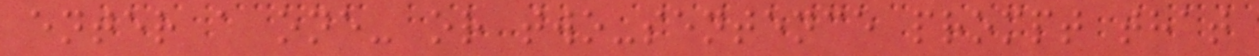enter a one- or two-sentence prompt that
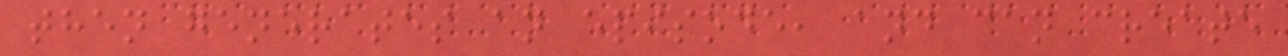then generates an episode, and can create
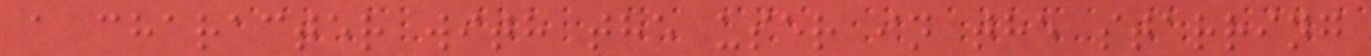a character with the user in the starring
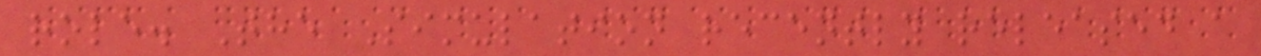role. The Simulation recently released a
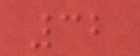32
